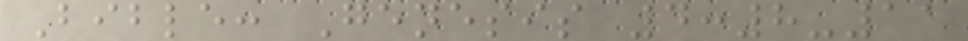Bible: Genesis 4:8-11
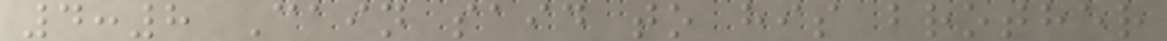4:8 Cain said to his brother
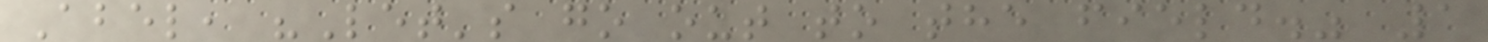Abel, "Let's go out to the field." 1
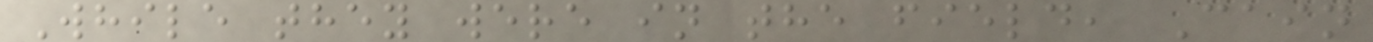While they were in the field, Cain
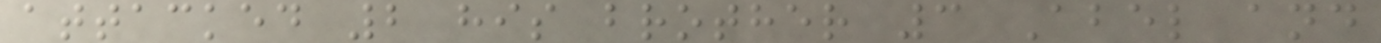attacked 2 his brother 3 Abel and
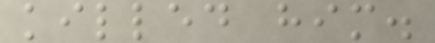killed him.
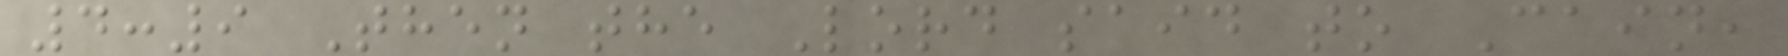4:9 Then the Lord said to Cain,
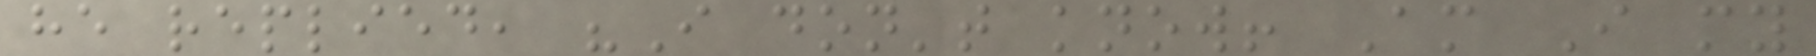he replied, "I don't know! Am I my
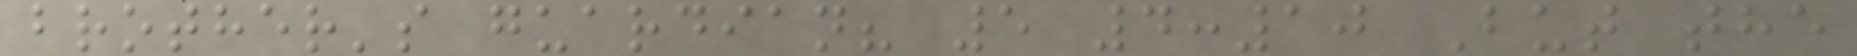brother's guardian? 5 4:10 But the
